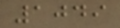1049
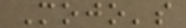Mojo's
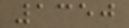1350
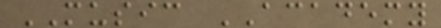MUSIC ACADEMY
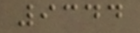9344
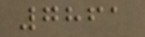7861
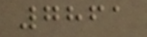7861
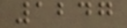1247
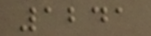1241
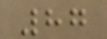87
